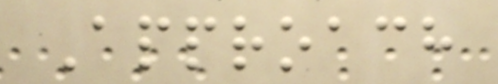Approach
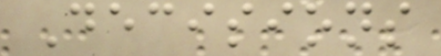Decisions
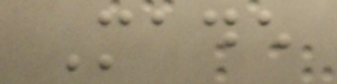Made
